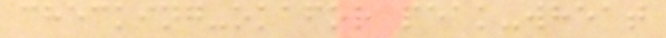checking-okafor peak-wheat
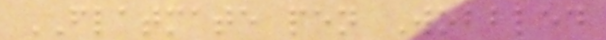FLATMATE pen Wobbled
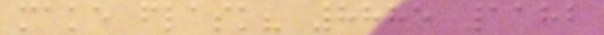make flask? 8885 1182
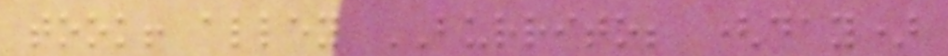took! alley BURRITO; (day)
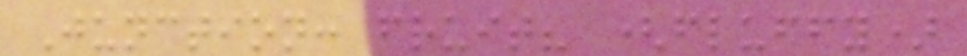Junction: fruit? (fluffy)
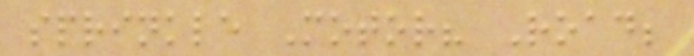sprinkle Motor? Road;
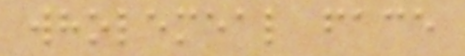wholemeal face
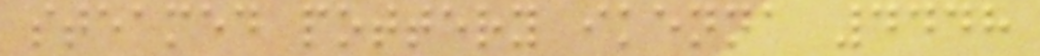steamed pottery ikenna 4448
